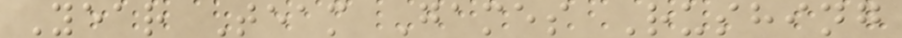Year Team Games Rushing
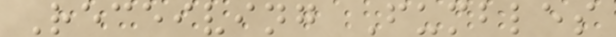Receiving Fumbles
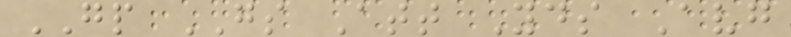GP GS Att Yds Avg
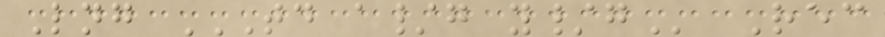Lng TD A/G Y/G Rec
